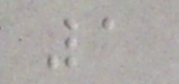1
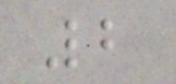2
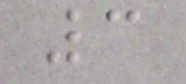3
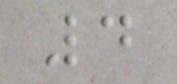4
